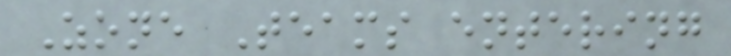Zone Teams entering
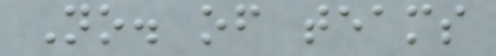No. of teams
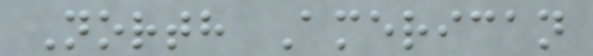North American
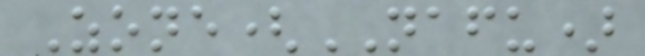Zone(NAFU)
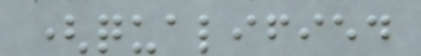(qualified
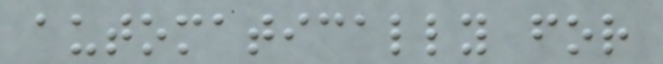automatically for
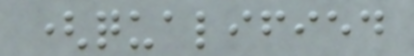(qualified
